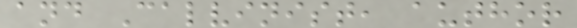and Calvinist, author
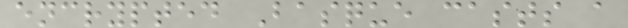encrypted Basque casts a
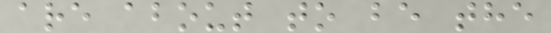are about to be the
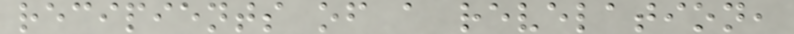recipients of a revelation,
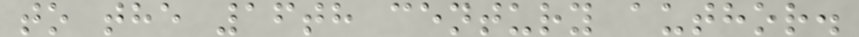to the 16th century author.
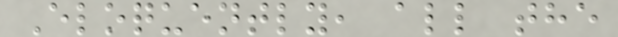Eloquently, all the
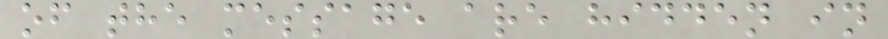of the message are hidden in
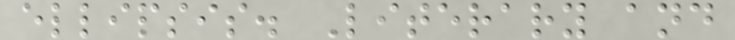ellipsis. Literary and
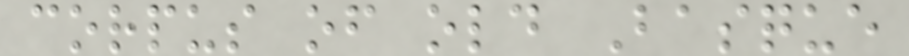corpus of old Basque
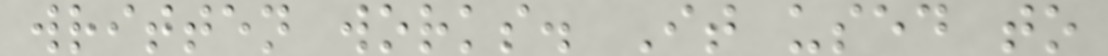written works. It used to
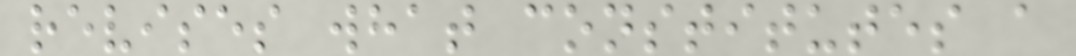revises what constitutes a
